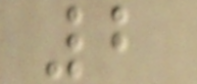2
